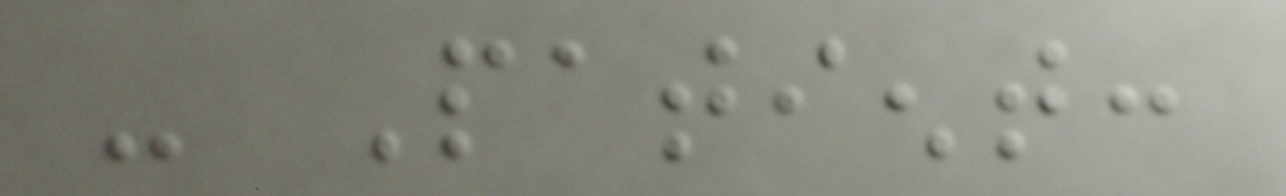- Patient:
